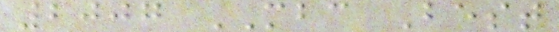2007 MBC Best
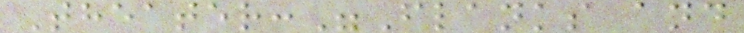Theater:"Flanks and
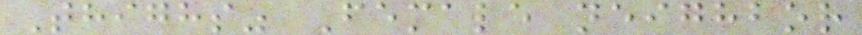Thighs" Female neighbor
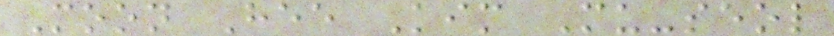Moon Hee Kim Mu-seol
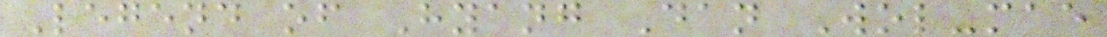Legend of Hyang Dan Wol-mae
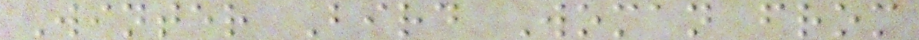Winter Bird Woman from
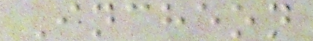Incheon
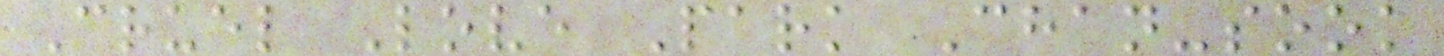Cruel Love Park Chan-sook
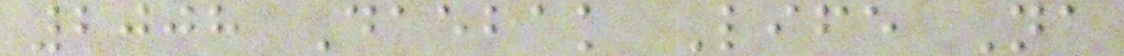2008 Daebak Life Na
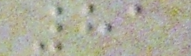81
